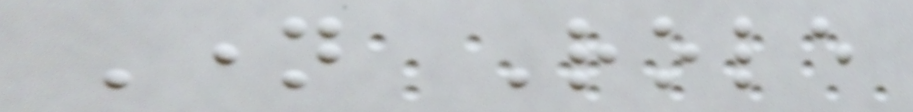Name Role
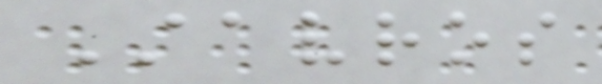Stavros
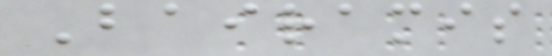Bairamis
